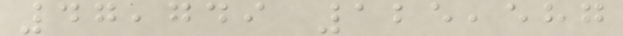47,749 125,587
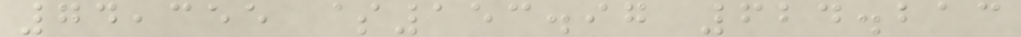74,355 $153.97 624.213
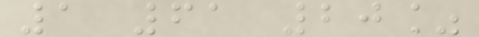1 61 20%
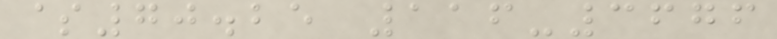$70.25 116-3676
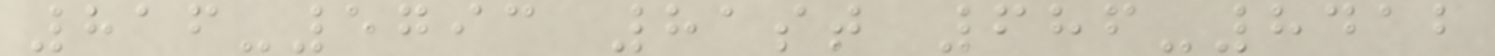816-5793 81st 686-8412
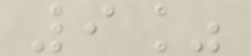9%
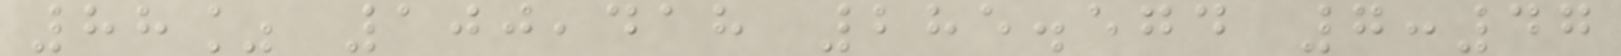88% 100,418 285.574 7:47
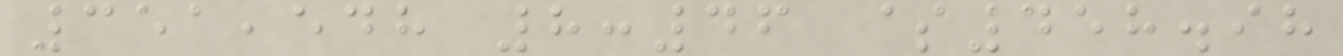351,548 8:46 $458.98
